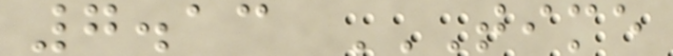7.13 TIME
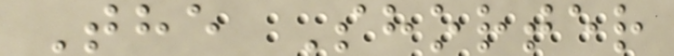The Shorter
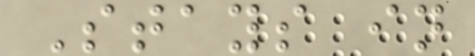Stays in
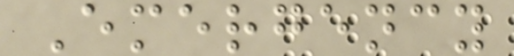Emergency
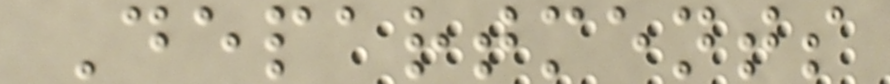Departments
